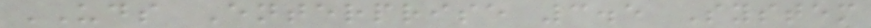UDS Enterprise 3.5 System
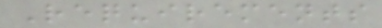Requirements
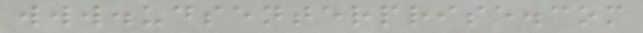www.udsenterprise.com
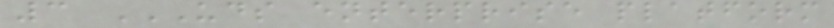3 UDS ENTERPRISE PLATFORM
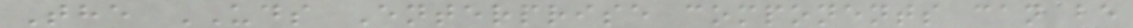The UDS Enterprise components can be
